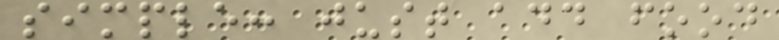simple: just add food
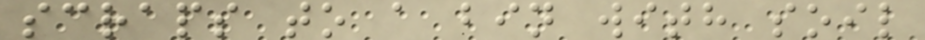scraps to a bin with soil
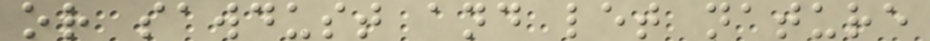or sawdust and let nature
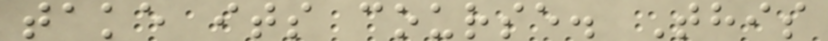take its course. This
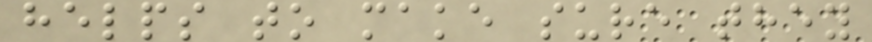helps to make sure they
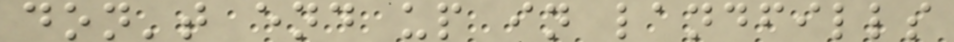don't end up in landfills
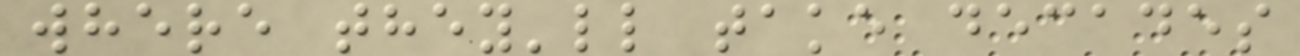where they'll take decades
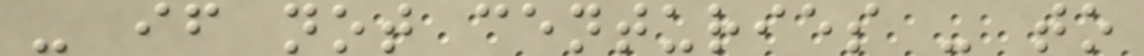- if not centuries - to
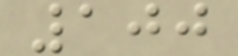100
